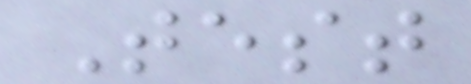Test
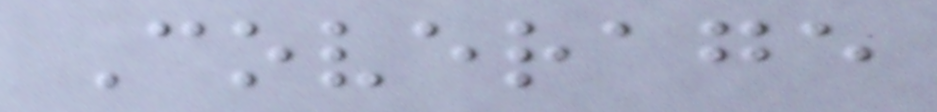Coverage
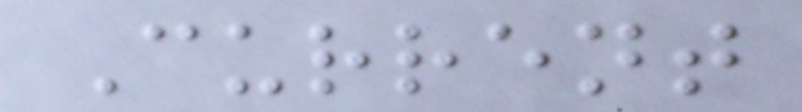Current
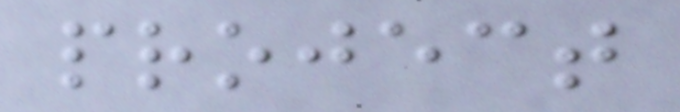project
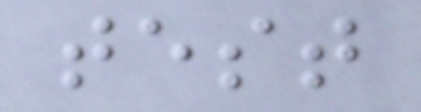test
